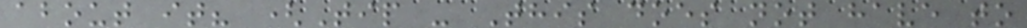about it? (Tip - This does not have to
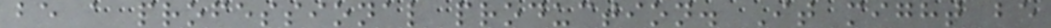be a professional production. It might be
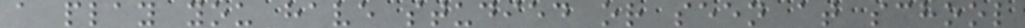a play you have studied or seen at school
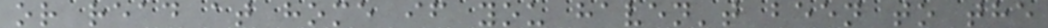or read at home if you haven't been to the
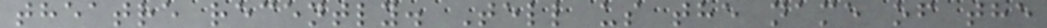theatre recently. Tell us the name of the
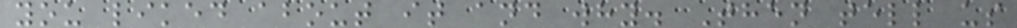you liked about it and why. Then tell us
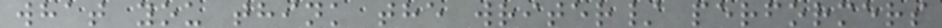what you think the writer/ performers
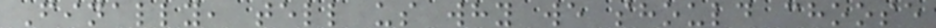Finally, tell us why we should choose
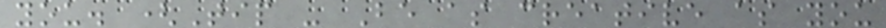you. (Tip - Be as creative as you
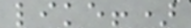like!)
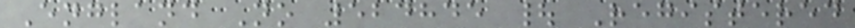England No 524845 | Registered
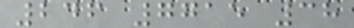246 7715 38
